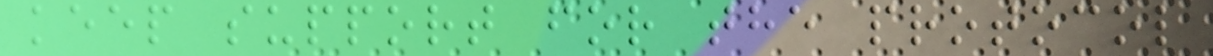keep support for the protocol
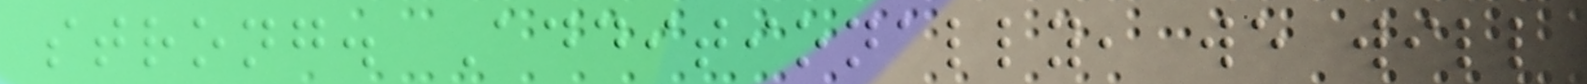strong. Additionally, we will
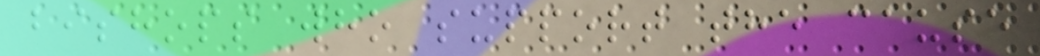bishops who support the cause
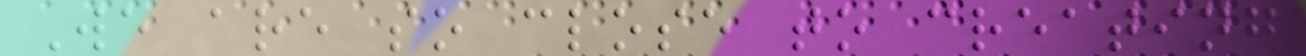We are so close to creating
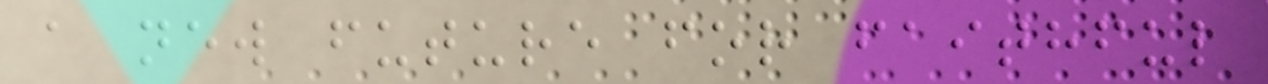a new future for faithful
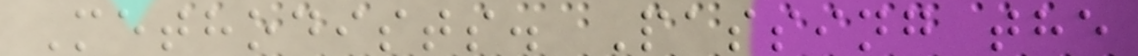Methodists. Passing the
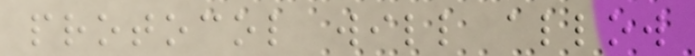protocol will allow
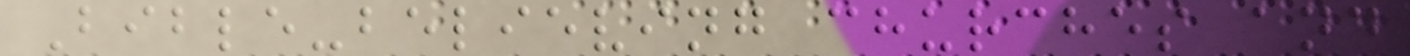Bible-believing churches and
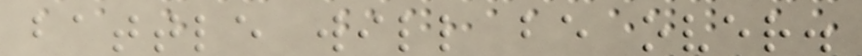battle will be over.
